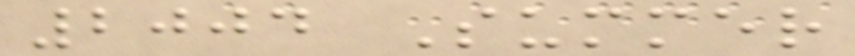2004 Summer
